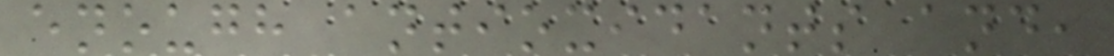enough antioxidants and,
